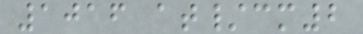1016 at/cm2
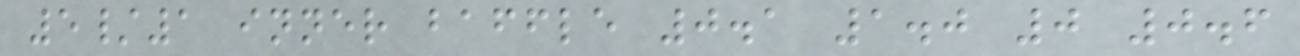5/1 inner baffle 0.1 1.0 0 0.6
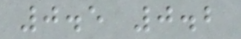0.5 0.2
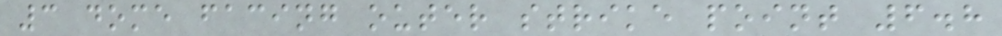3 dome facing outer strike point 6.8
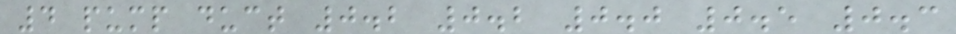4 pump duct 0.2 0.2 0.0 0.5 0.3
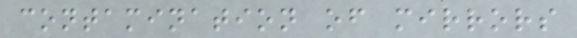contamination of mirrors
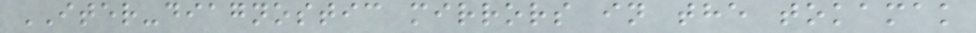ITER-diagnostic mirrors in the tokamak
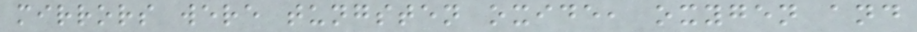mirrors were tungsten oxide, oxygen and
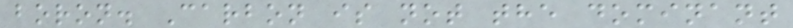boron. Carbon is not the dominant
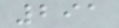291
